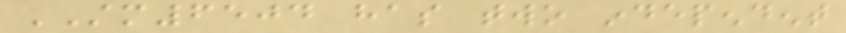STM6504 has two independent
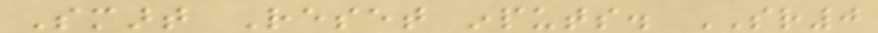Smart Reset inputs. SR0
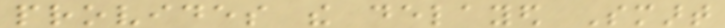provides the delayed Smart
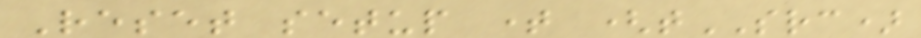Reset setup time (tSRC)
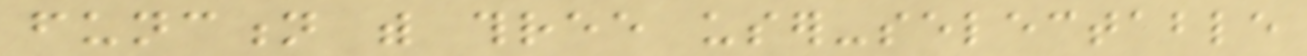function with three user-selectable
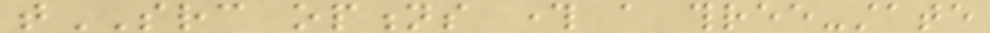tSRC options through a three-state
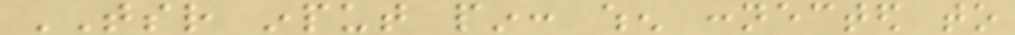TSR input pin: when connected to
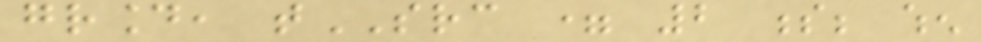ground, tSRC = 2 s; when
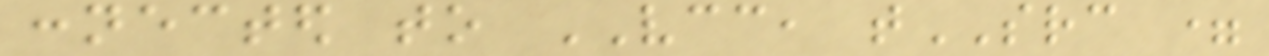connected to VCC, tSRC =
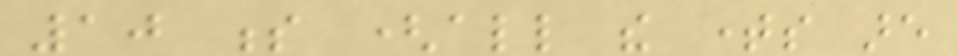10 s (all the times are
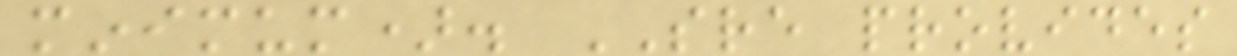minimum). SRE provides
